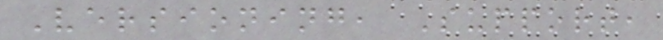Versioning, Support,
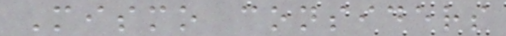Mismo considers
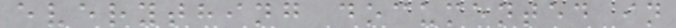everything documented in
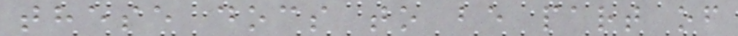these docs to be part of
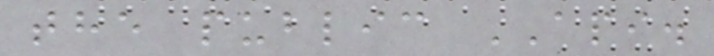the public API.
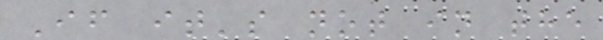If it's not in the
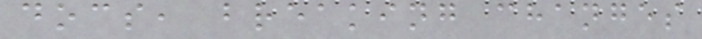docs, breaking changes
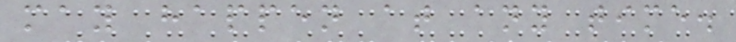may happen at any time.
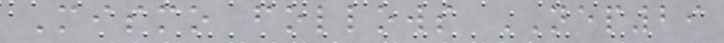Mismo follows NEP29
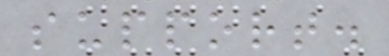support.
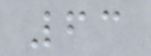63
